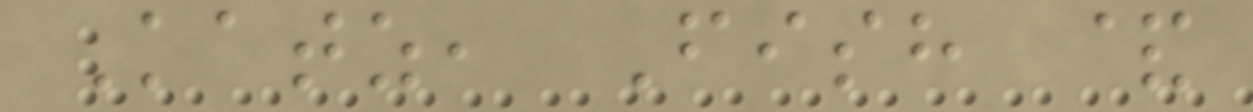Katz, Fish &
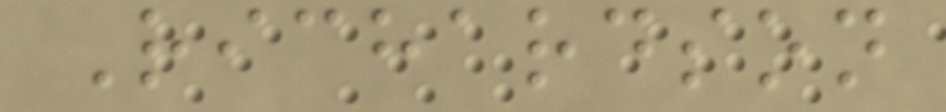Richardson
